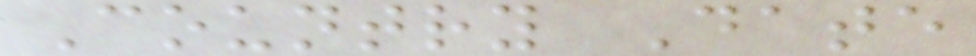Country Date
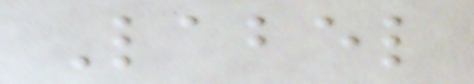Label
